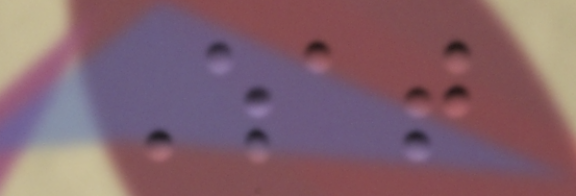What
